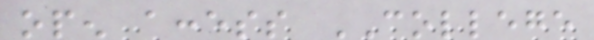open access COLLEGE
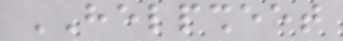HELPSHEET
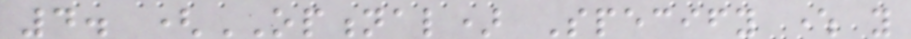4. (OPTIONAL) Specify where you
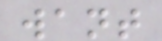want
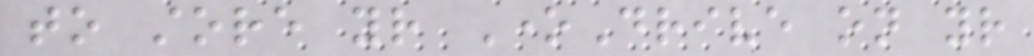to store your OneDrive on your
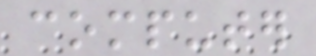computer
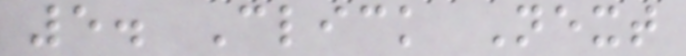5. Click Next
